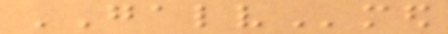GALVmed
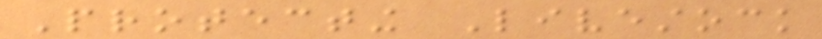Protecting Livestock
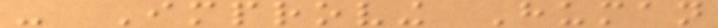- Improving Human
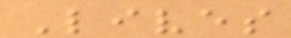Lives
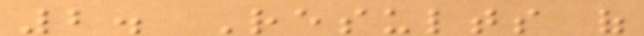2. Results of
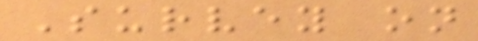Survey on
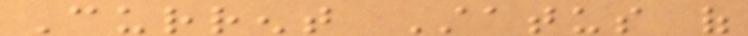Current Status of
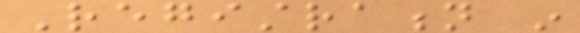Registration in
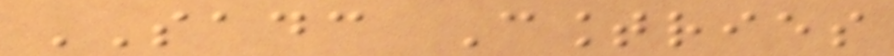SADC Countries
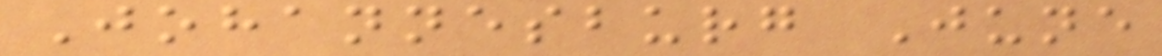Johannesburg June
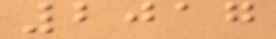2017
